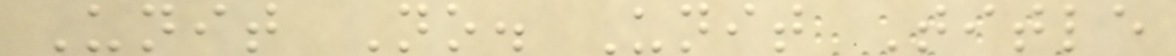Unit No. Unit Title
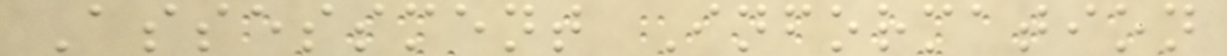Assessment Information
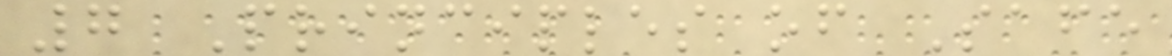7 Principles of Safe
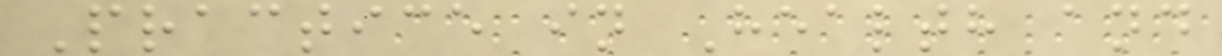Practice in Health and
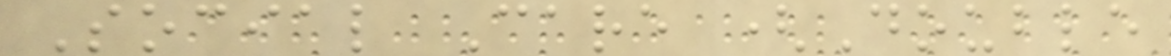Social Care (Double
